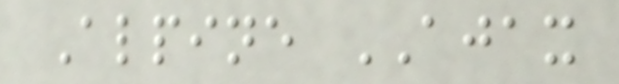Alpine AJAX
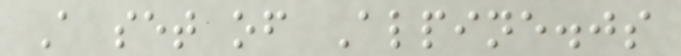A set of Alpine.js
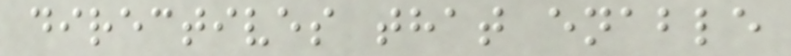directives that enable
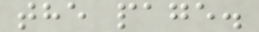the page.
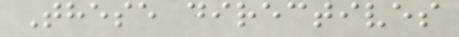These directives
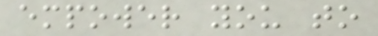empower you to
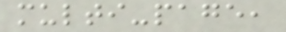multi-page,
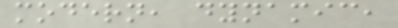modern, dynamic,
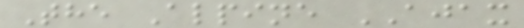The Alpine AJAX
